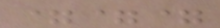===
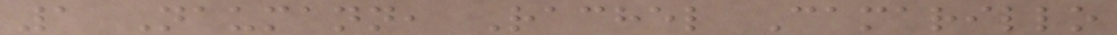1 Naumann, Rachel Camarillo
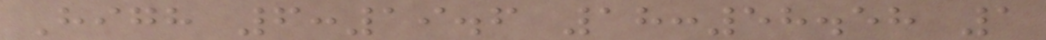High 6:19.6 18:58.58 1
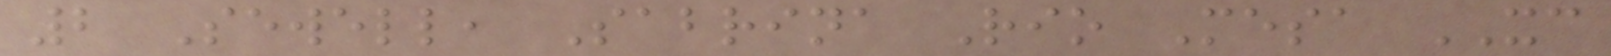2 Sewell, Sabrina Rio Mesa XC
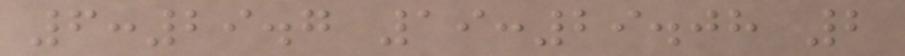6:29.7 19:29.08 2
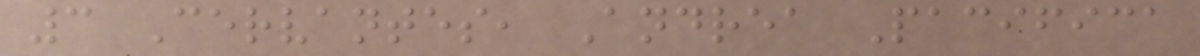3 Cervantes, Andrea Pacifica
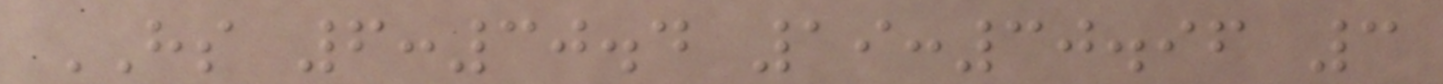HS 6:30.4 19:30.96 3
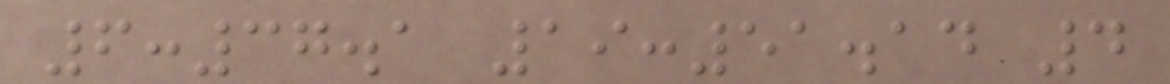6:37.1 19:51.14 4
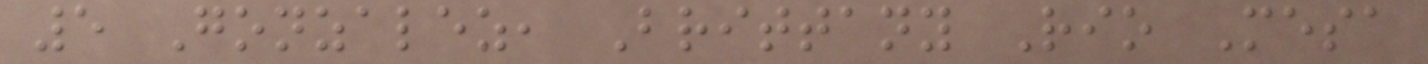5 Gonzalez, Brittany Rio Mesa
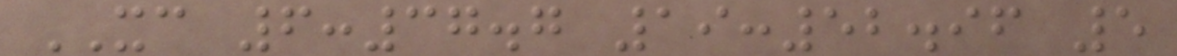XC 6:37.7 19:52.96 5
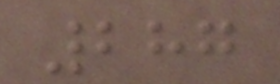287
